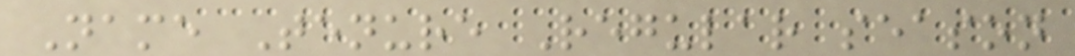Name Tenure Regular season
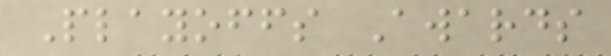Playoffs Awards
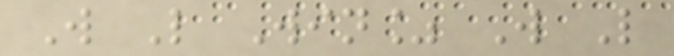W L Win% W L
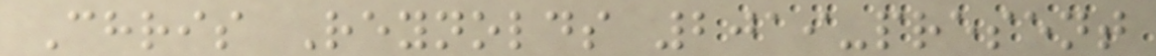Chris Reynolds 2019-present
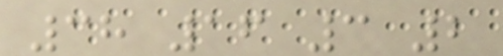38 16 3 2
